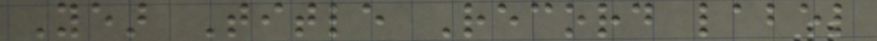Year Title Record label
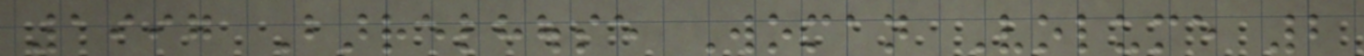1997 Barrelhouse Woman Volume 2
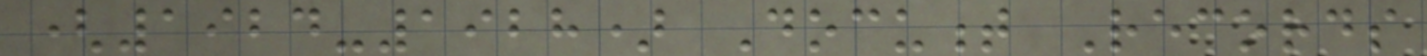(1924-1928) Document Records
